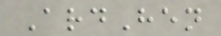ArdHen
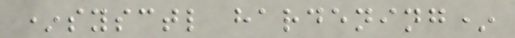*sysctl hardening*
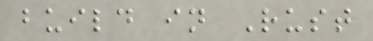build in Rust
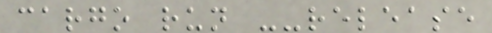cargo run --release
